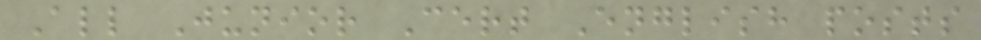All Junior Cert English posts
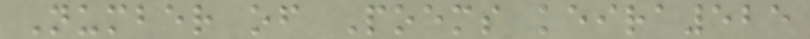Number of Poems keira525
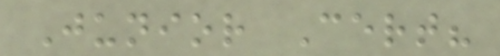Junior Cert?
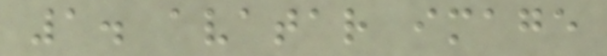1. avatar image
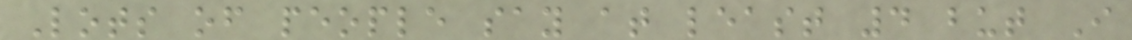Lots of people say at least 4 but I
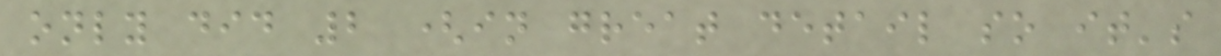only did 2 (in great detail so it's
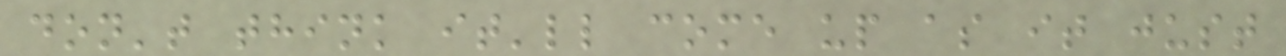don't think it'll come up as it just
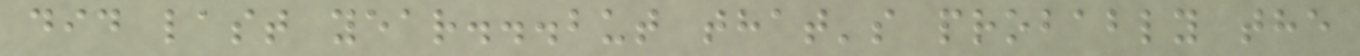did last year...but that's probably the
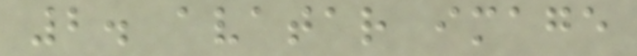2. avatar image
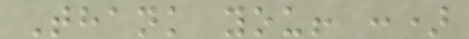Thank you! :)
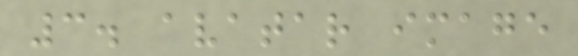3. avatar image
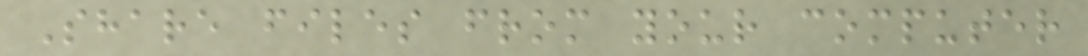Share files from your computer
